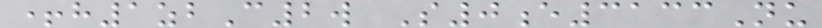+h1zbC2w S0e3133Nu
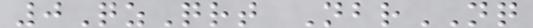0QzQrt NbrNQ
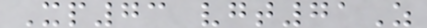Xp73 vgt71Z
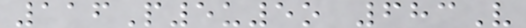116P5u5o 683V
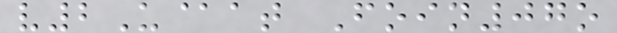v2U@at Foin07o
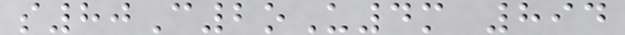s80C2oU4m 894
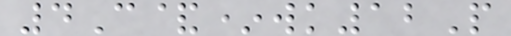4C&*wk12P
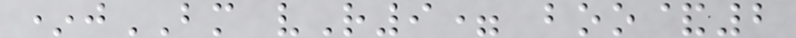*jBM vR9= boo&2
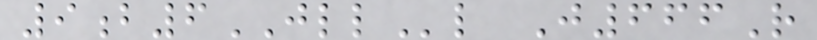9b6JLLl J666R
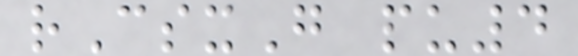rCsxG pu4
